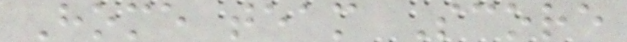Home team Score
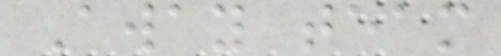Away team
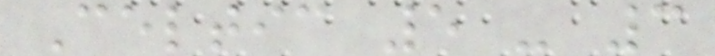Celtic 5 - 3
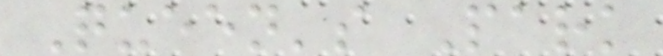Queen's Park
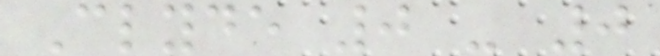Clyde 0 - 0
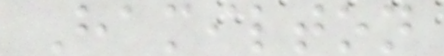Hamilton
